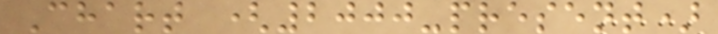Chart (2000-present)
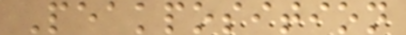Peakposition
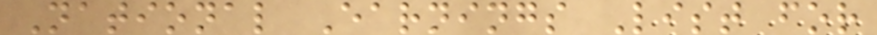National Earnings List for
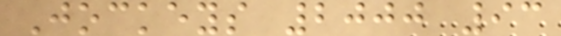Jockeys 2000 93
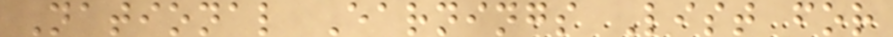National Earnings List for
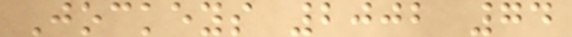Jockeys 2002 74
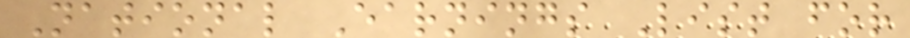National Earnings List for
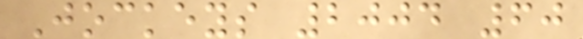Jockeys 2004 60
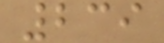239
